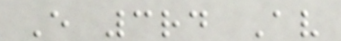E 3rd Av
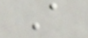A
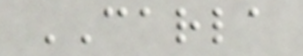CARLA
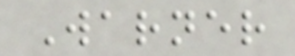Warner
